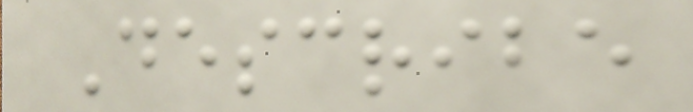Describe
